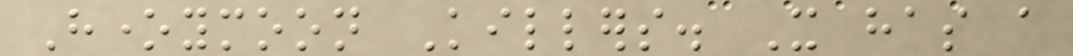Honeymoon Killers. It has a
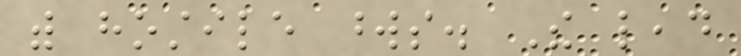with hostile words. The lead
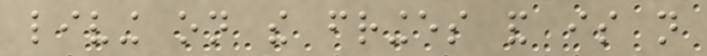living on the fringes and is not
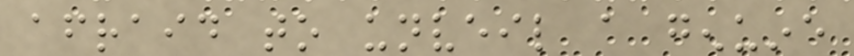afraid to unveil a genuine
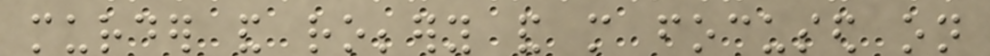murder and robbery and more focused on
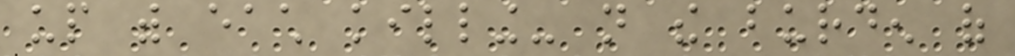up with each killing- not the burden of
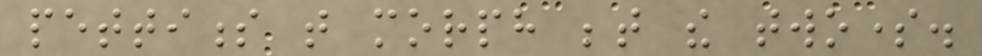pettiness that morph between the twosome.
